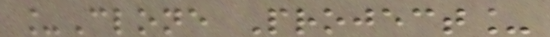_Clone Project_
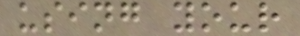using your
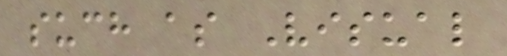such as Visual
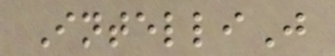IntelliJ
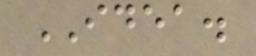IDEA.
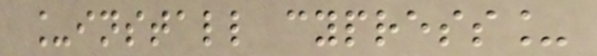_install cypress_
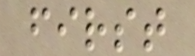first
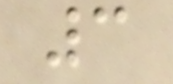3
